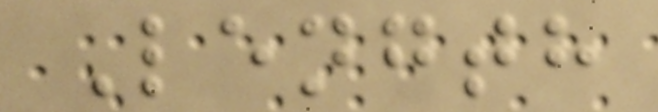Length
